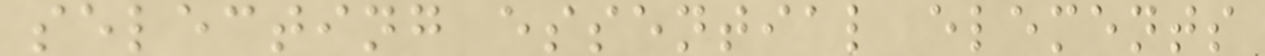selecting essential elements
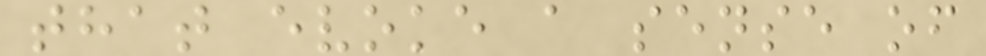that evoke a sense of
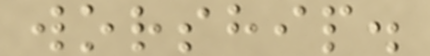worship.
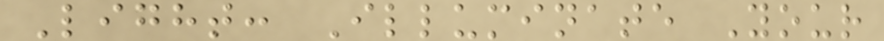Light: Illuminate Your
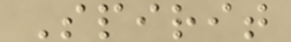Spirit
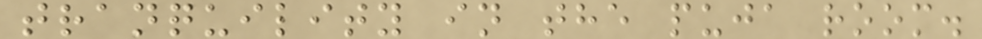tranquility in the puja room.
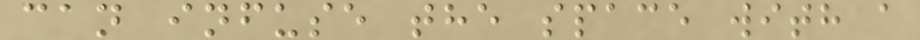can infuse the space with a
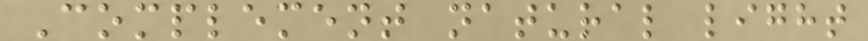Complement natural light
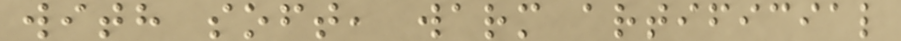with soft, warm artificial
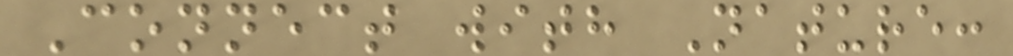Connect with Nature:
